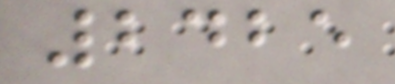2425
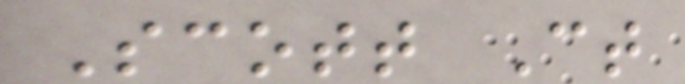Scott Ct
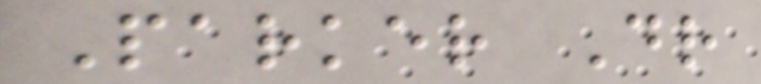Parker Dr
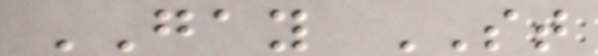GAY ST
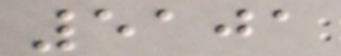5101
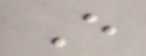E
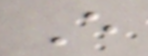E
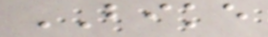BIKE
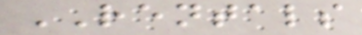RENTALS
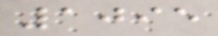1095
